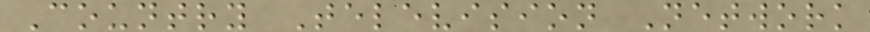Country Television Network
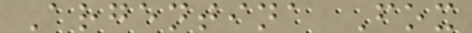Argentina Fox
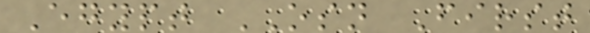Egypt OSN First
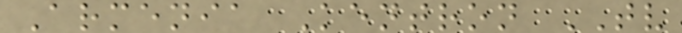Armenia Kentron TV
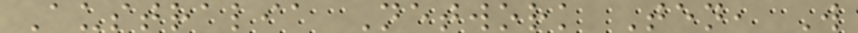Australia Network Ten, W
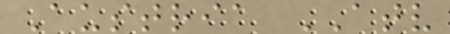Austria ATV
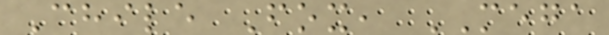Chile Fox, MEGA
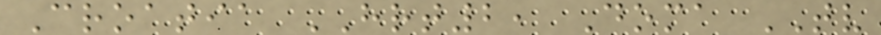Croatia HRT2, Doma TV
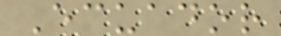Ecuador
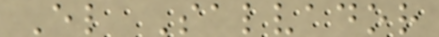El Salvador
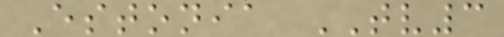Estonia TV3
